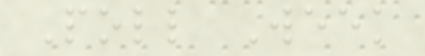Poll Week
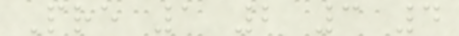Pre 1 2 3 4
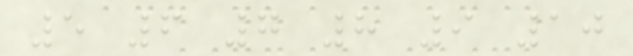5 6 7 8 9 10
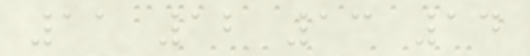11 12 13 14
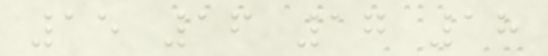15 16 17 18
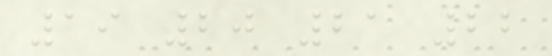19 20 21 22
